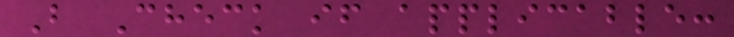B Check if applicable:
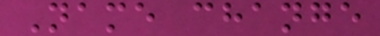Name change
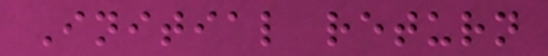Initial return
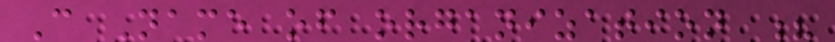C Name of organization ?
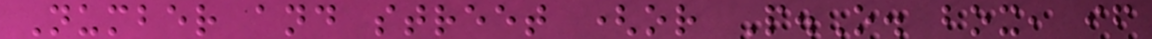Number and street (or P.O. box, if
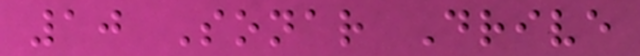10 Sonar Drive
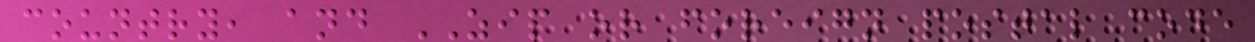country, and ZIP or foreign postal code
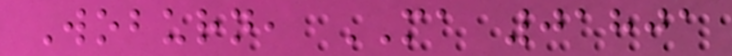Woburn, MA 01801
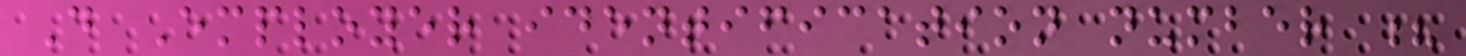D Employer identification number ?
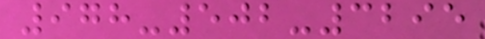978-502-3295
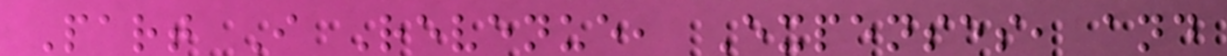Part I Revenue, Expenses, and
